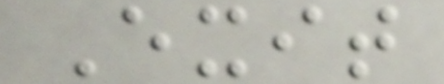Exit
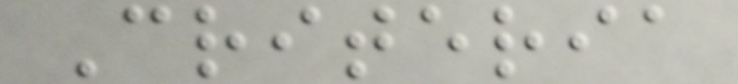Criteria
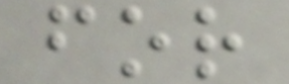for
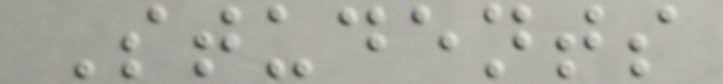Students
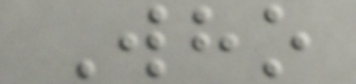Who
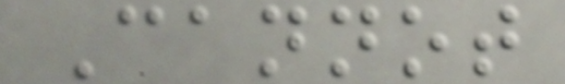Cannot
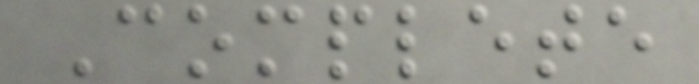Complete
